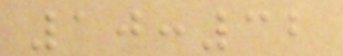10:32
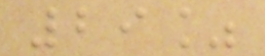29%
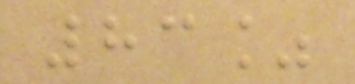83%
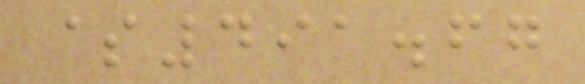$491.67
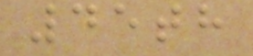45th
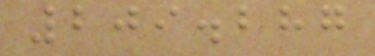209.287
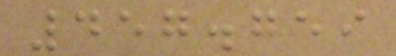457.759
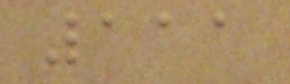111
